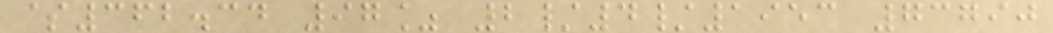$362.34 97% 2/4/1953 73790
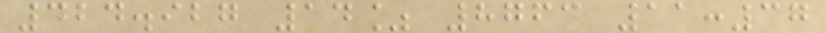424.927 14% 8763 11:37
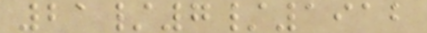21/7/1912
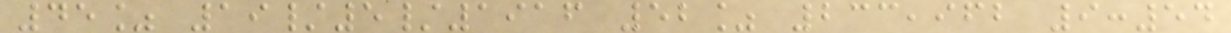45% 19/5/1916 52% 233,962 9:54
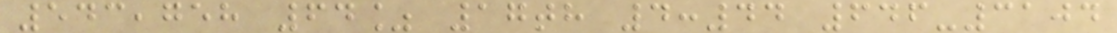543,758 64% 17th 4:44 646-3104
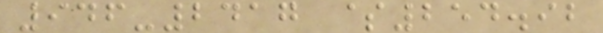946-2417 $254.92
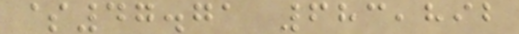$47.71 683,892
